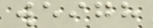weigh
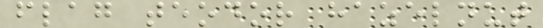flag teodor hazelnut
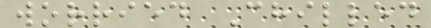worried Chilled
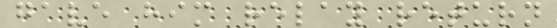gave him relay return
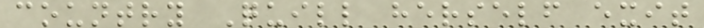country Quill herself exit
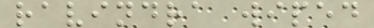ravindra wiped
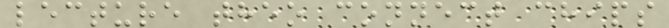lecture theo connect chips
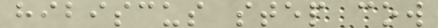hibiscus step cow
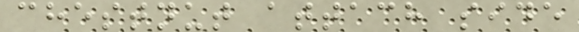chestnut attach side
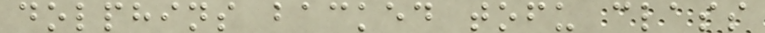dolphins backed tofu class
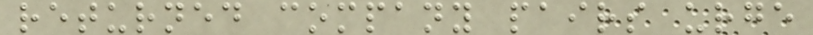returned company pairs urge
